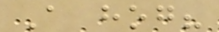A hog?
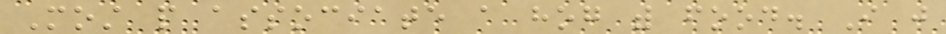Most people associate a hog with food. I just
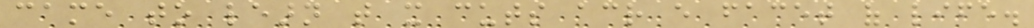came to learn that it cuts across every facet of life.
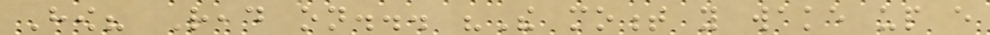How? Read on... "The moment you wake up every
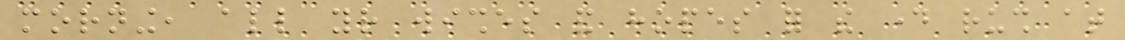morning, all your wishes and hopes for the day rush at
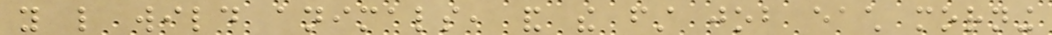you like wild animals, and the first job each morning
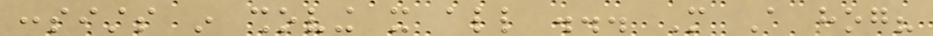consists in shoving it all ... More A hog?
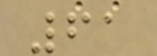61
